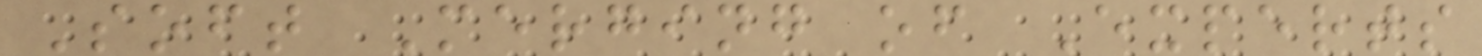Soft Merging of Experts
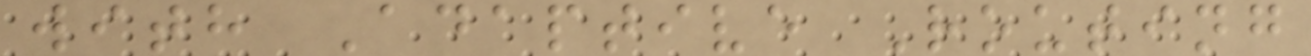with Adaptive Routing
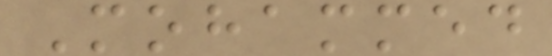Mohammed
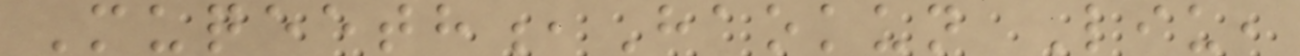Muqeeth,Haokun Liu,
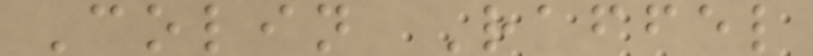Colin Raffel
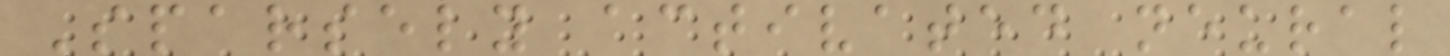Sparsely activated neural
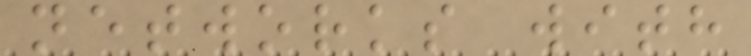networks with
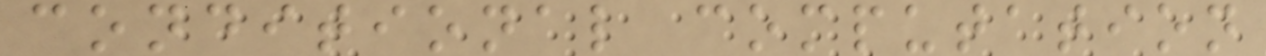conditional computation
